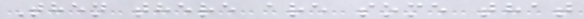Then there are some that
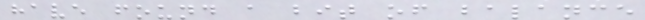have found a bit of balance
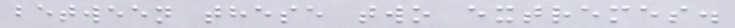between these two extremes.
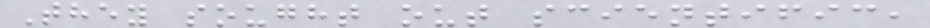They sought out scientific,
